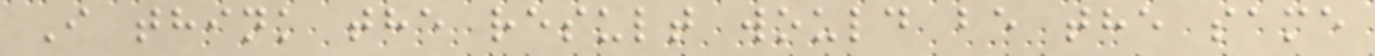I think the result would be the same
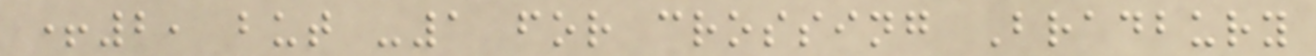+2, but -1 for crossing Bradbury
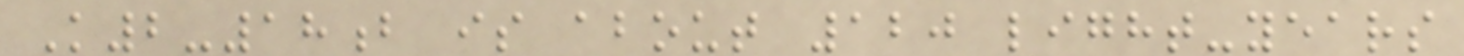K2-18b is about 120 light-years
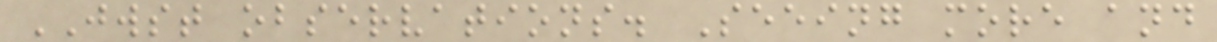JWST observations. Seeing more and
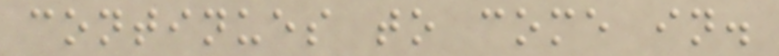continues to come in.
